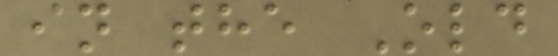in the Old
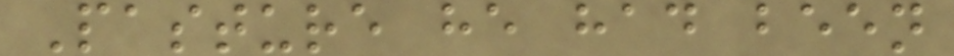Pasture he had been
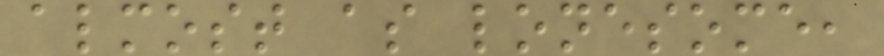almost as lonesome,
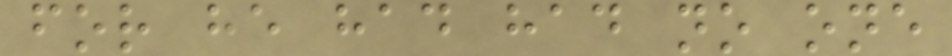for he had had no one
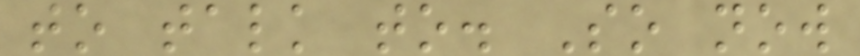to talk to. So now
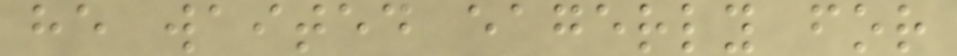he waited eagerly for
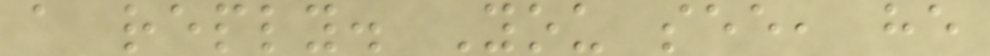a reply. You see, he
